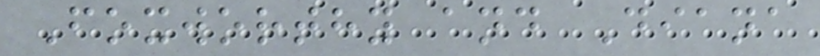Foxworthy and Diana
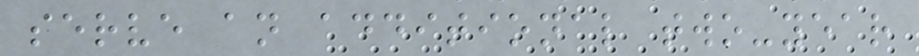serve an additional two-year
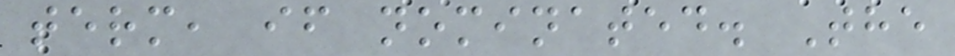term, if nominated. The
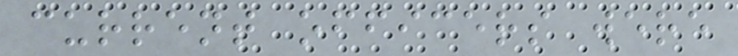current officers were
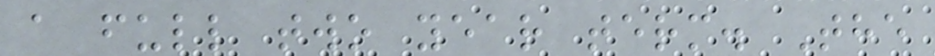a full two year term. The
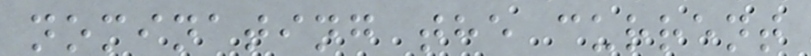nominating the current
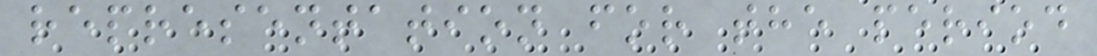representation for the period
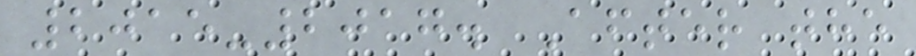2015-2017. After the
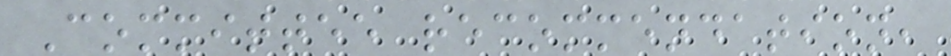Committee recommendation,
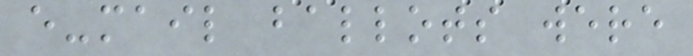e-mail ballots were
